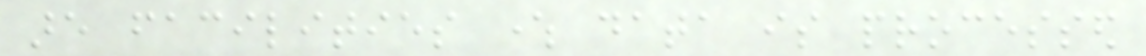are facilities where data is processed
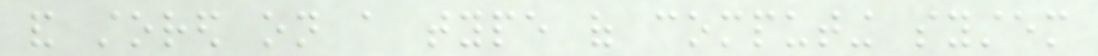and stored on a type of computing system
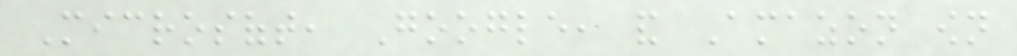Microsoft, Google, and Amazon own
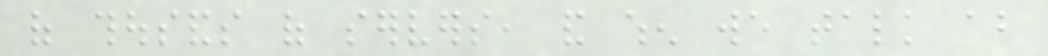of thousands of servers, and when we talk about
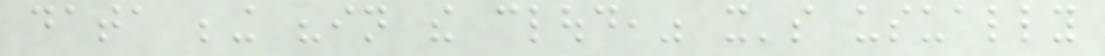data being "in the cloud," it's usually
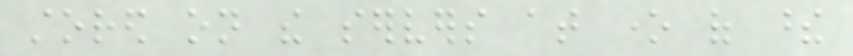stored on the servers at one of these
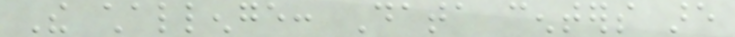The challenge: Data centers are
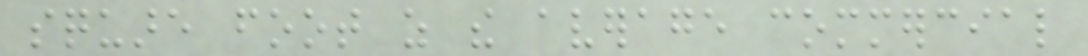square foot as the average commercial
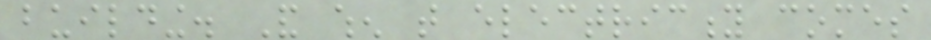building. And when that electricity comes
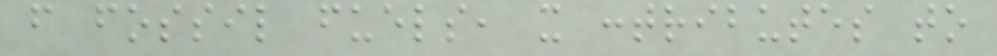from fossil fuels, it contributes to
